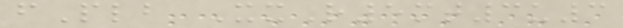fPlb XxR5mt3u3
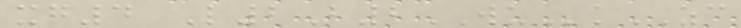xg4 L2B2WUkZC
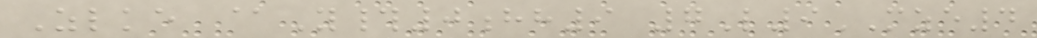Zlke @Y#0hh9 7L9MZE4
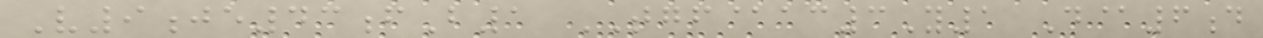V9je43fB1 TGF@ac3Y1 D@6d
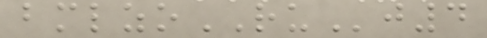bmlzoRUj4
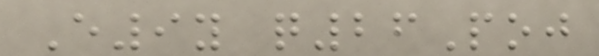E9y q26Poj
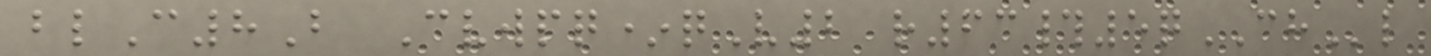blC8B Cvwpq*qV2 r63#5qCHl
